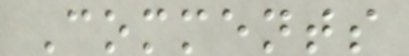Comments
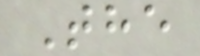The
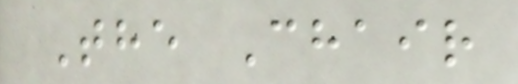The Chair
